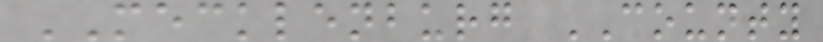MECKLENBURG COUNTY
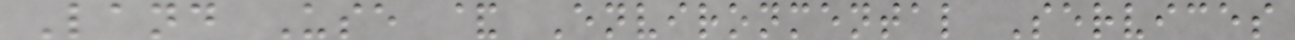Land Use & Environmental Services
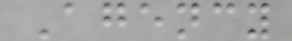Agency
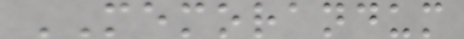MEMORANDUM
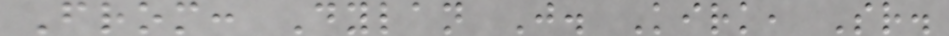From: Dylan J. Kirk, Sr.
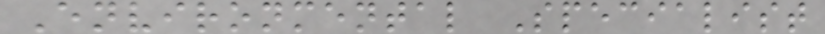Environmental Specialist
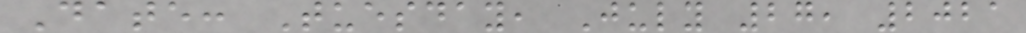Date: Tuesday, July 27, 2021
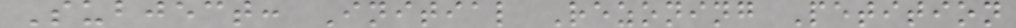Subject: Initial Rezoning Petition
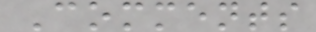Comments
